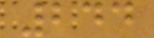244
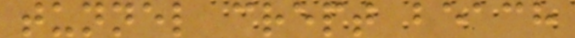tunnel crept beach
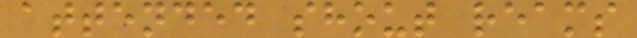attended shout reams
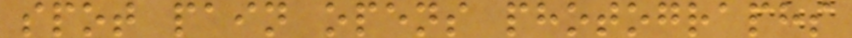spot pain opens photographs
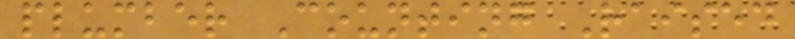plumber Counting Raised
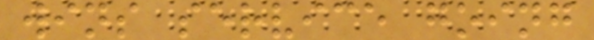wins service going
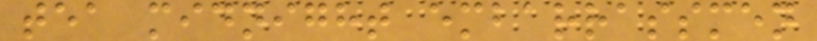tea midnight embarrassmen
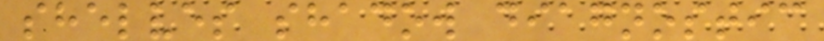shelves shadow diagnostic
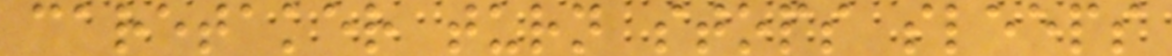caretaker turn stops sleeps
